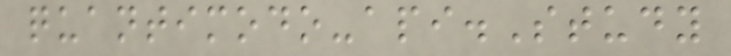quantimodo-api.Study
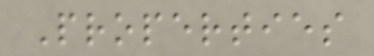Properties
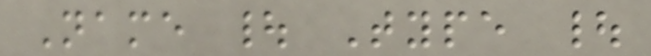Name | Type |
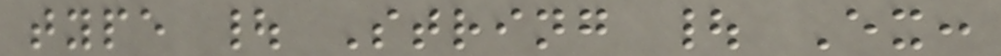type | String | Ex:
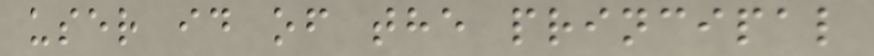user id of the principal
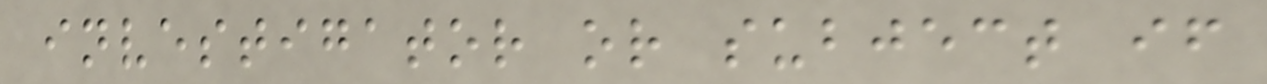investigator or subject if
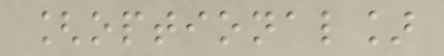[optional]
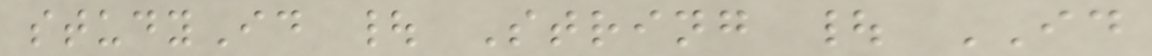studyId | String | ID
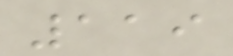119
